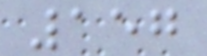157
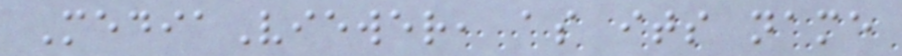MediaViewer, as its name
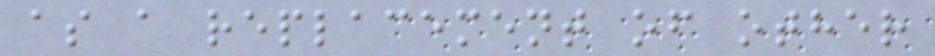as a replacement of other
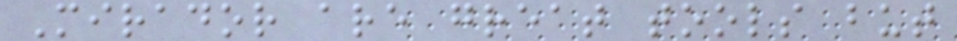Mirador are great tools but
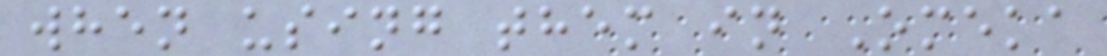when using them in Omeka
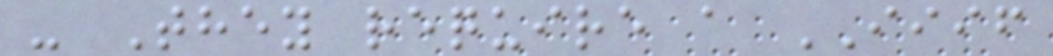- They require a IIIF
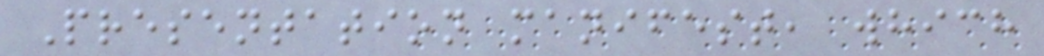Presentation manifest, which
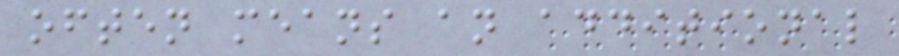often means an additional
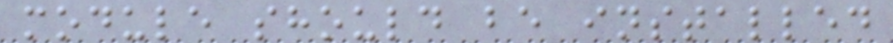module should be installed
